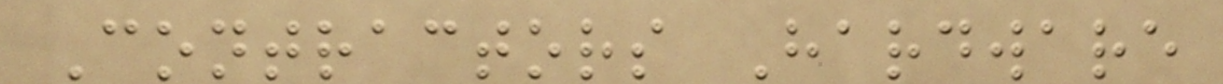Contractors Hardware
